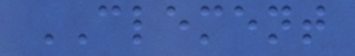CLEMENT
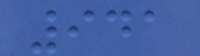941
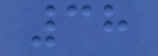38
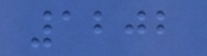1202
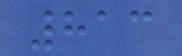813
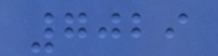7029
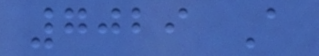7029 A
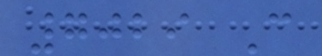7029 C
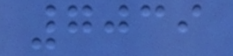7039
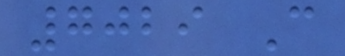7029 C
